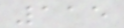115
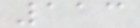113
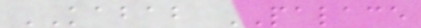KABAB PALACE
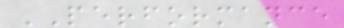PERFORMANCE
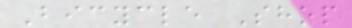Bicycle Shop
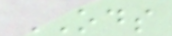ODS
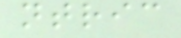ntric
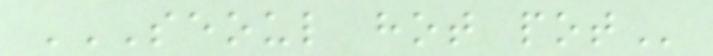SEOUL HOT POT
